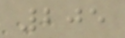205
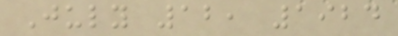July 12, 1924
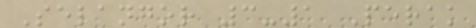Selangor 3-1 Perak
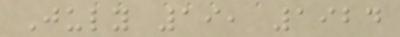July 19, 1924
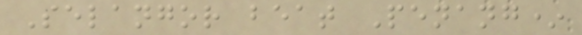Selangor beat Penang*
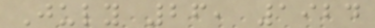July 26, 1924
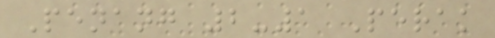Penang 2-1 Perak
